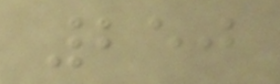250
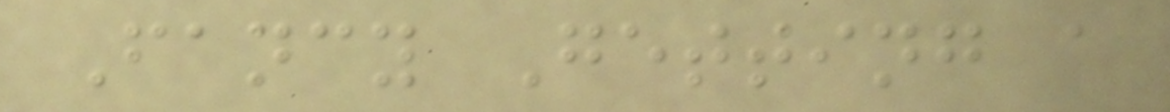Fancy Getting a
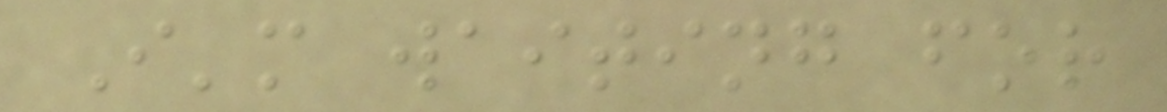I'm waiting for
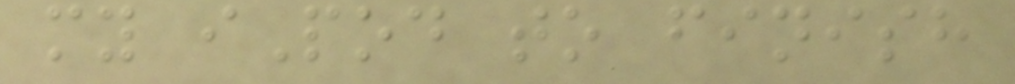my iPod to finish
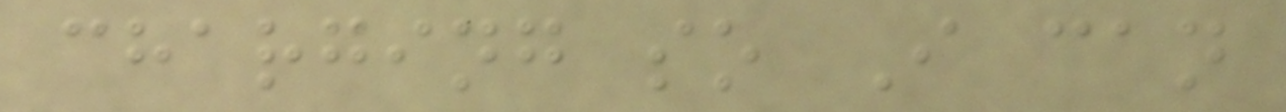charging so I can
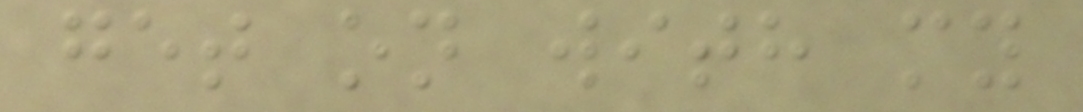get on with my
